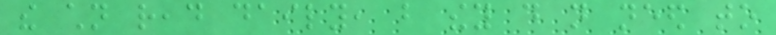the children read daily, but they do not need to
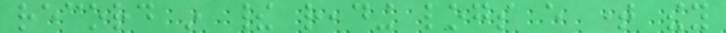record in their reading logs every time they
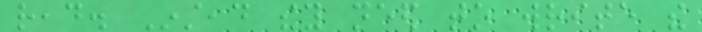read. Instead they need to write the
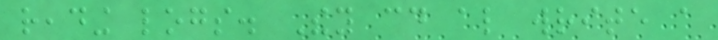reading logs. They could also write a
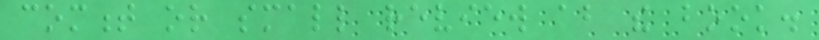comment or small review about the book.
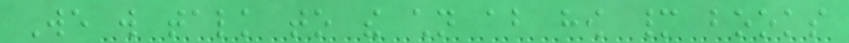We will talk to the children about how many books
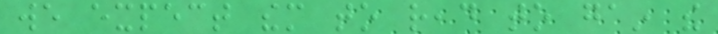we expect them to read to gain the
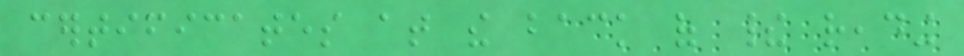certificates at the back of their reading
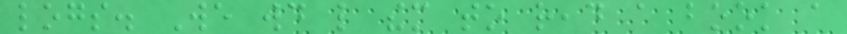logs. We would like them to read a book a
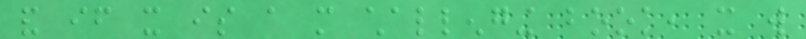and if it is a more challenging book, it will
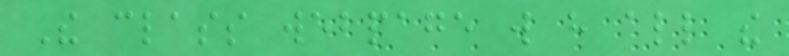The class webpage will have all the
